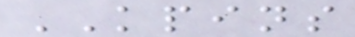KPINS
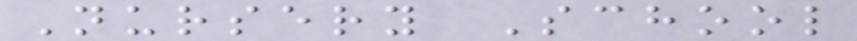Nursery School
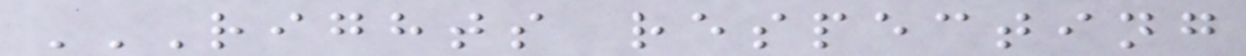RIGHTS RESPECTING
